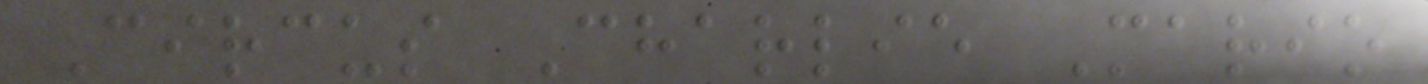Circus Charlie Mario
